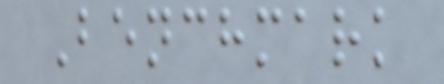Benchmark
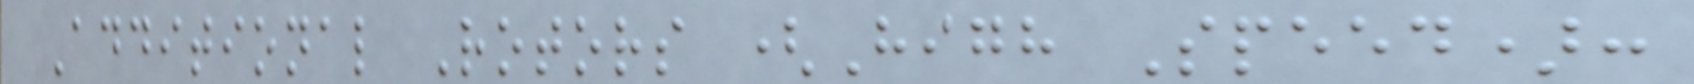Additional Rotors (High Speed):
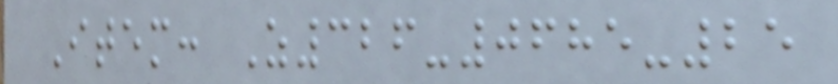Item: Z326-0685-25
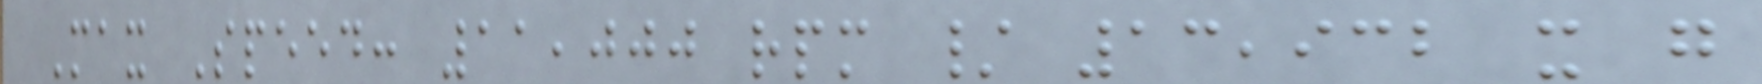Max Speed: 11,000 rpm / 13,932 x g
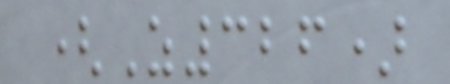(Z326)
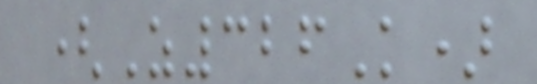(Z326K)
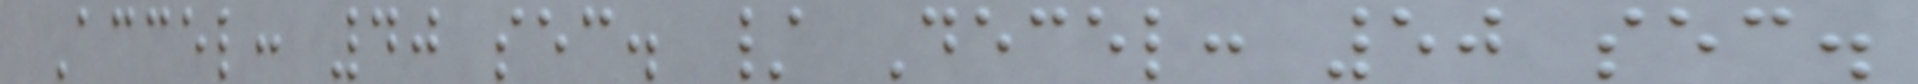Accel: 40 sec. / Decel: 50 sec.
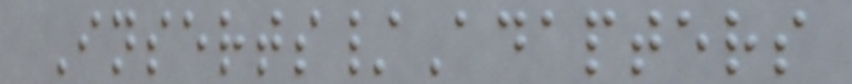Inserts/Adapters
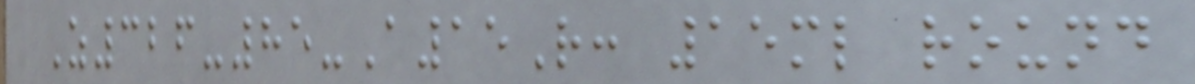Z326-85-A15R: 15ml round
